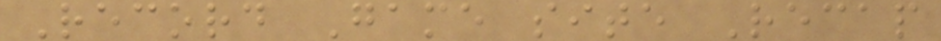Record Game site Recap
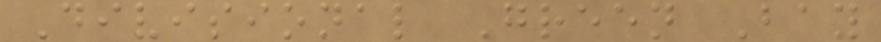Divisional Green Bay
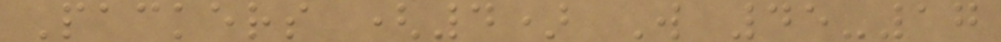Packers (4) W 45-17
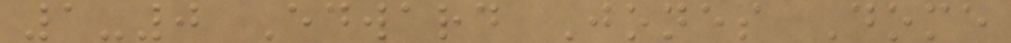1-0 Edward Jones Dome
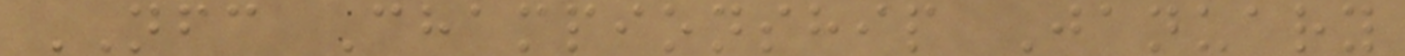NFC Championship January
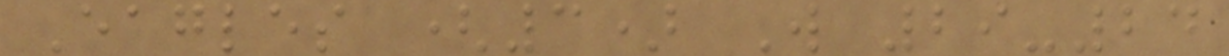Eagles (3) W 29-24
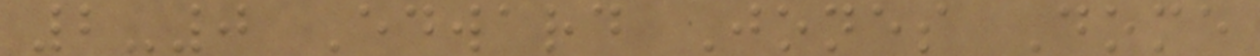2-0 Edward Jones Dome
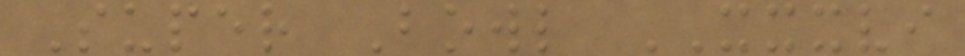Super Bowl XXXVI
